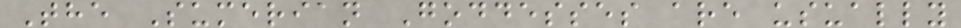The Sumerian Goddesses are usually
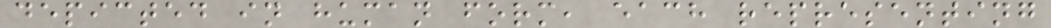depicted in human form, each representing
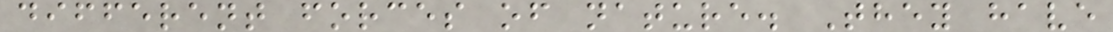different forces of nature. They have
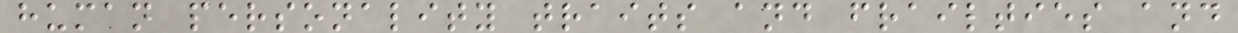human personality traits and frailties and
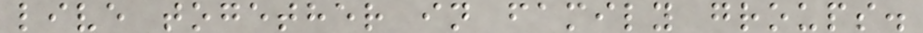live together in family groups.
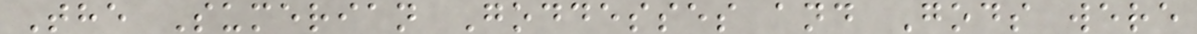The Sumerian Goddesses and Gods were
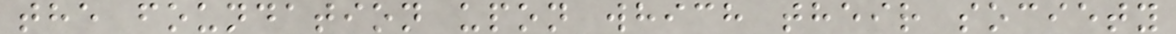the foundation upon which their society
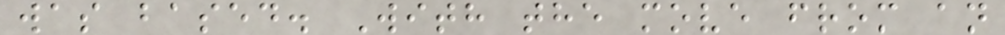was based. With the move from an
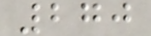270
